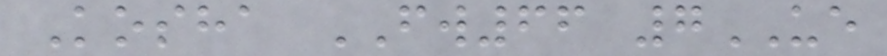Kosha FW66 7UE
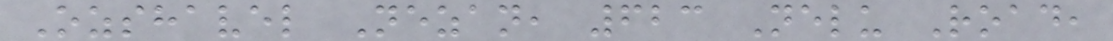Ozshavel Nezan, 623 Nelu Road,
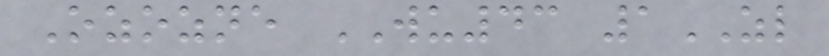Ozozne WU43 1ZL
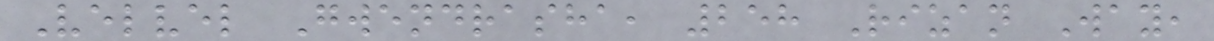Velvel Gwendrasha, 258 Rizan Way,
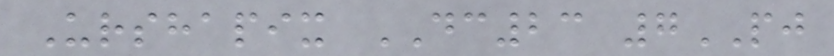Urshapix DC23 7PJ
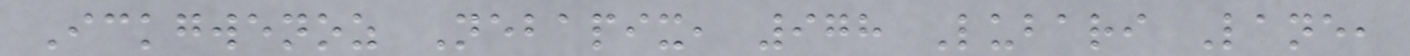Ickgwenoz Nebapix, 978 Lubari Lane,
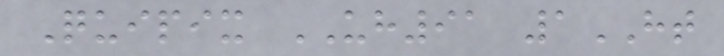Quipix UH91 1HT
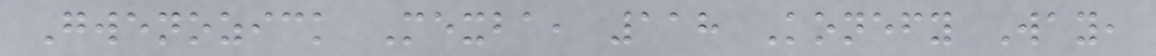Gwenozick Mexba, 118 Konefy Way,
